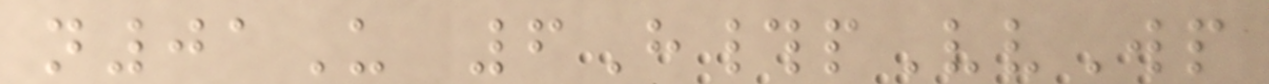n01U 6H#pVvWp
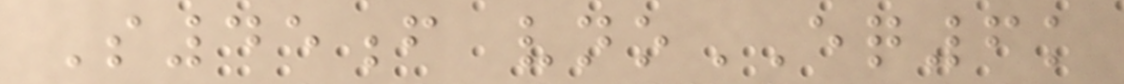S45f vnoEQ6k
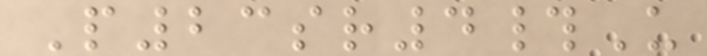P23sr4#U
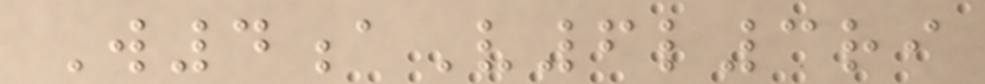W4aV6l3ri
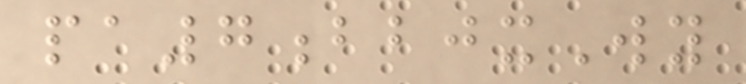pa7bbjxWy
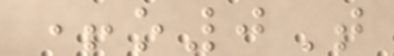+o0T
